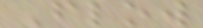Flow
